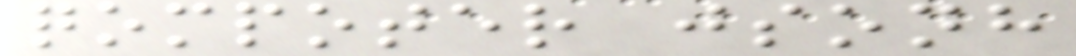qompoter jsonh
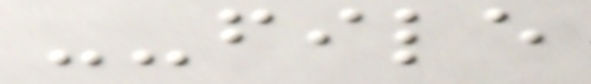--file
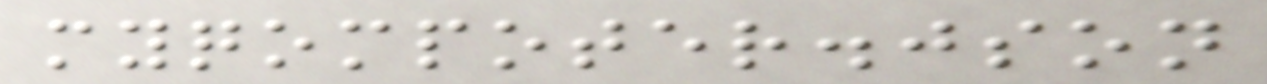myqompoter.json
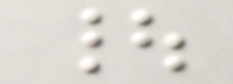|
